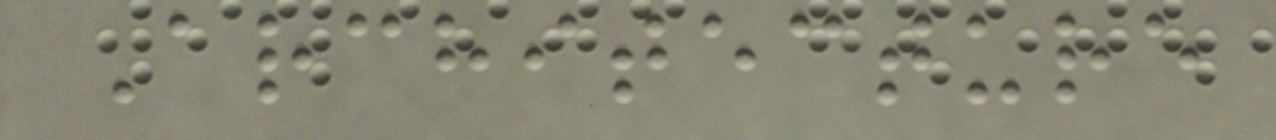Architecture
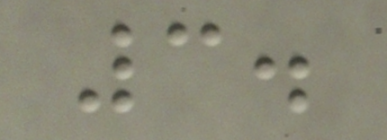3.
